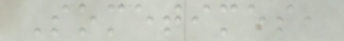Sometimes,
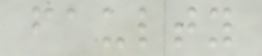faulty
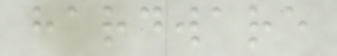hardware
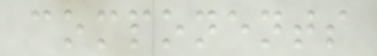components
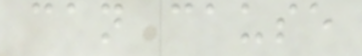can cause
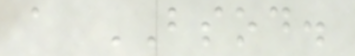a BSOD.
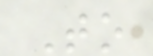To
